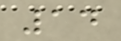14
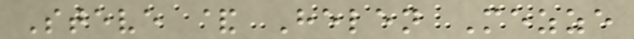Steve & Helen Mezze
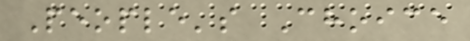People's Choice
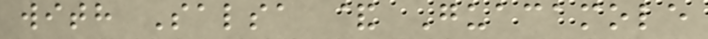with Salsa & Guacamole
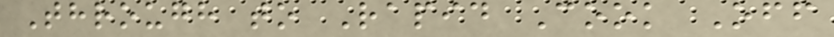Through to Rapid Cook Off
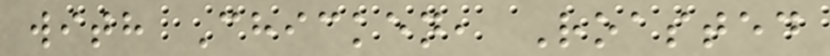with Chicken, Roasted
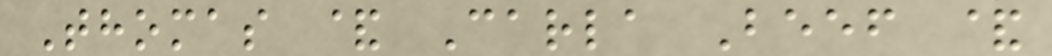Thomas & Carla Beef &
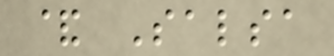& Salsa
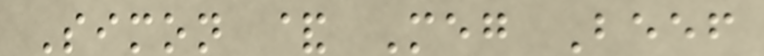Simon & Meg Beef
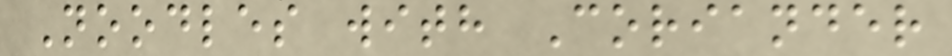Noodles with Coriander
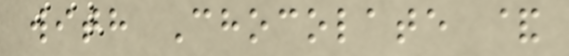with Chocolate &
